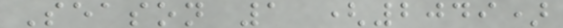Season 1 (2049)
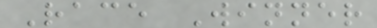Race Winner
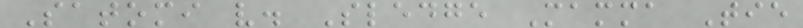Satomi v. Sledge Mamma Tie
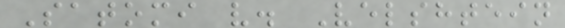Satomi v. Velshtein
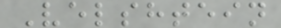Velshtein
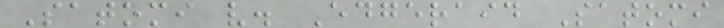Satomi v. Edgeraid Satomi
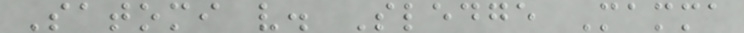Satomi v. Sledge Mamma
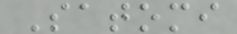Satomi
